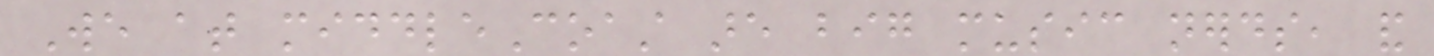We at middleCoast are big music nerds, and
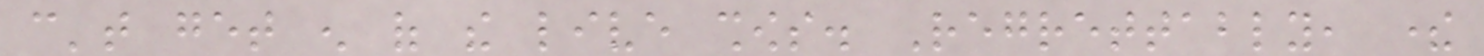can't get enough of the live shows. Regrettably, there
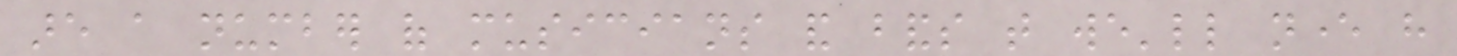are a number of musicians and bands that we'll never have
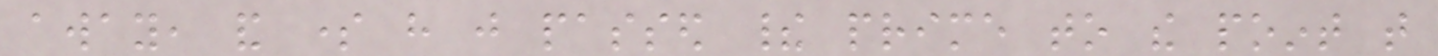away, and some have just passed their prime to the point that
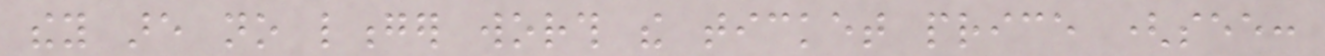they are no longer worth the ticket price (see:
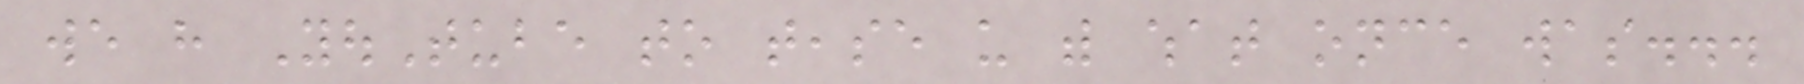we have YouTube to tease us with what once was...
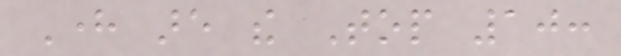Here are the Top 10:
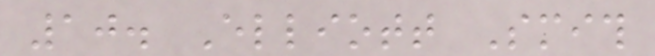10. Elliott Smith
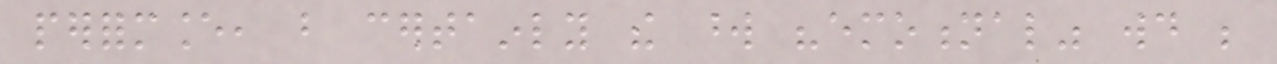performance, but certainly the word "emotional" would be
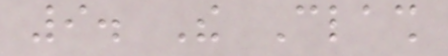9. The Clash
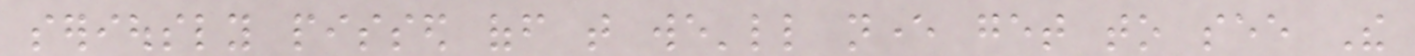seriously pissed off that we'll never get to see The
